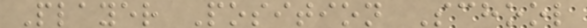Player Position School
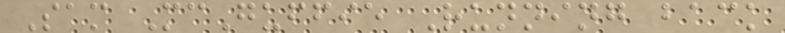Sam McGuffie Running back
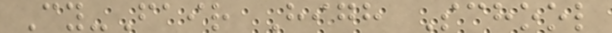Cy-Fair High School
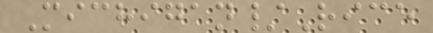Michigan/Rice
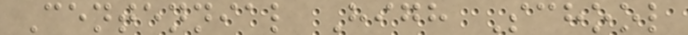Centennial High School
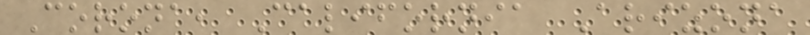Corona, California Arizona
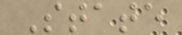State
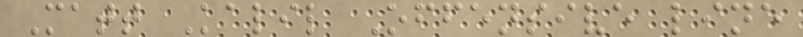Matt Kalil Offensive line
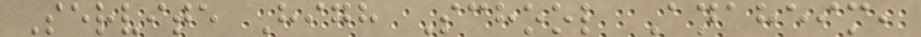Servite High School Anaheim,
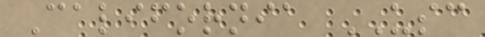California USC
